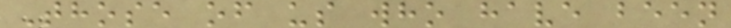Those of us who have been
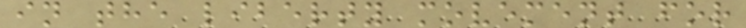in the liberty movement for
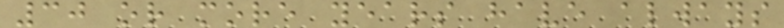30 or more years have always
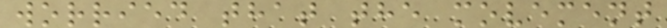worried that the movement
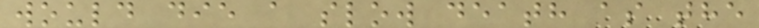would die a slow death as the
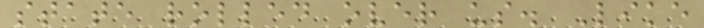state rolled over us. Like
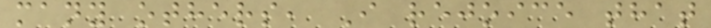many others, I rejoice that
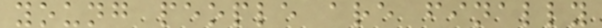young people are finally
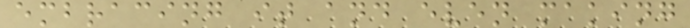embracing it and even making
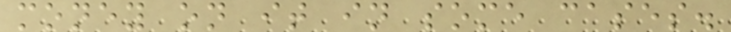money on it in some cases.
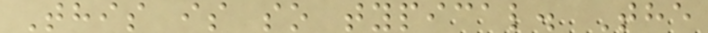This is so typical. The
